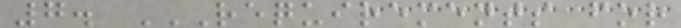7. REQUIREMENTS FOR
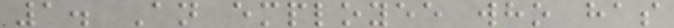1. An employee who has
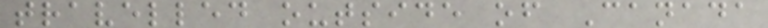travelled outside of Canada
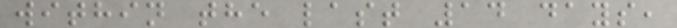within the last 14 days,
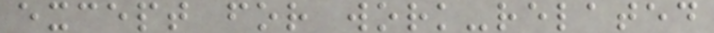except for work-related
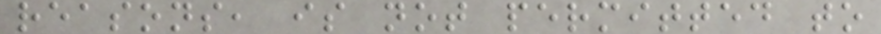reasons, is not permitted to
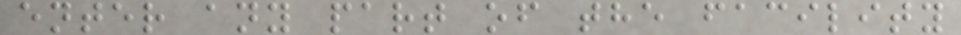enter any part of the facility
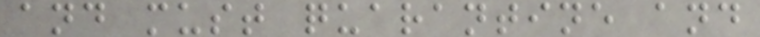and must quarantine and
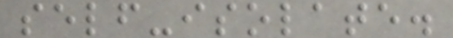self-isolate.
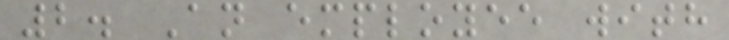2. An employee with
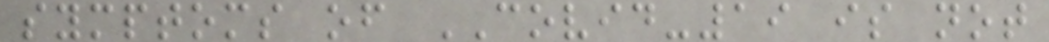symptoms of COVID-19 is not
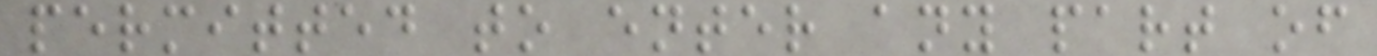permitted to enter any part of
